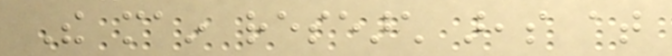The main research areas at
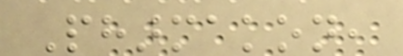Pharmakon,
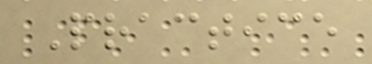Practice
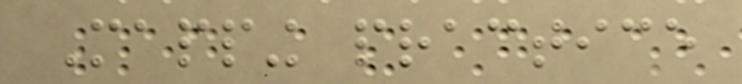Mapping practice
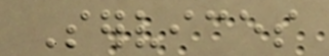Services
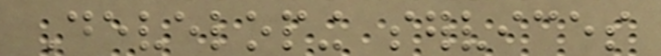Developing services
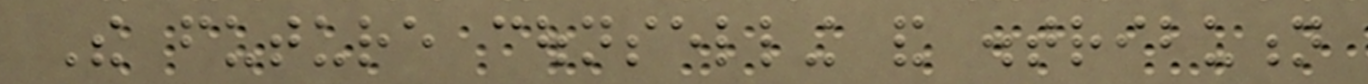The future counselling and distribution
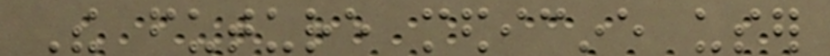The future medicine user
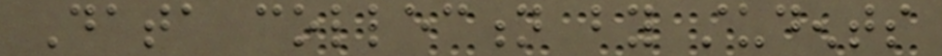Data collection by students
